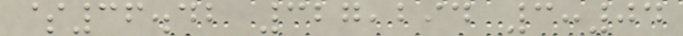$36.42 327,294 3:04
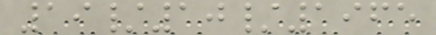19/10/1965
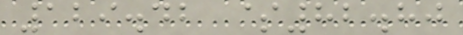129.42 $82.80
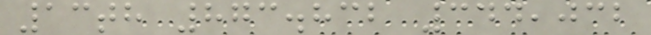13th 873.832 344,032
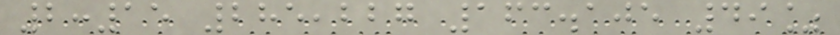2:15 285,227 163.105 49%
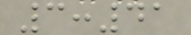3:41
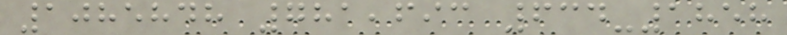1085848 781,693 634-1858
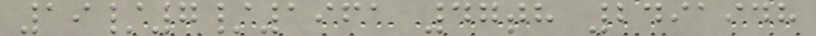19/7/1961 47th 2491948
